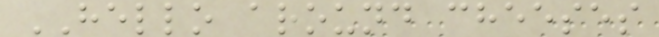HELLO around cheeses
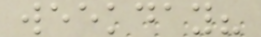weekday?
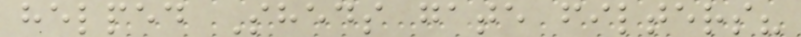helped Sheds gate filters?
